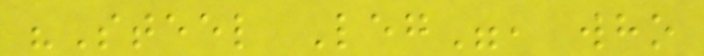"Steel Leg", who
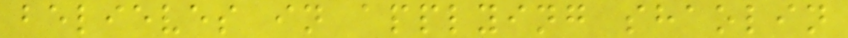believes in applying shaolin
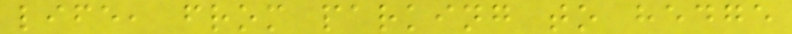life, from parking to hedge
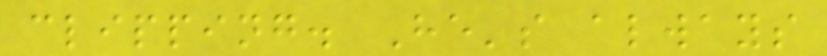clipping. He's always
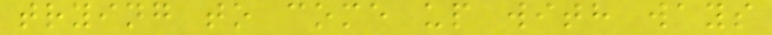trying to come up with ways
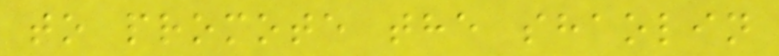to promote the shaolin
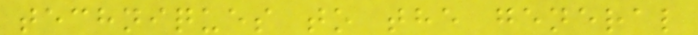techniques to the general
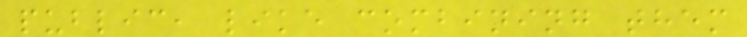public, like combining them
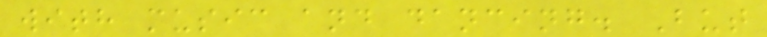with music and dancing. But
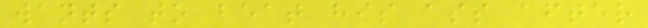wants to beat his ass after
